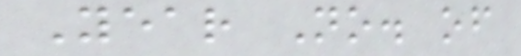Year No. of
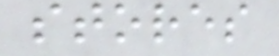stores
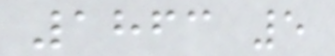1863 5
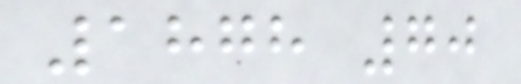1878 70
